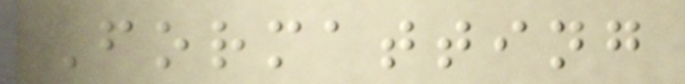Formatting
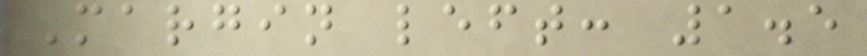Margin left: 1.5
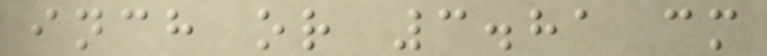inch or 3.81 cm
